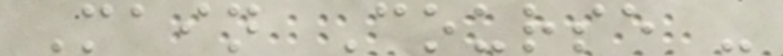Main Course -
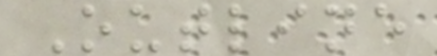Outline
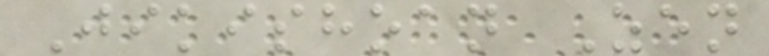Jikishoan Zen
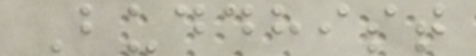Buddhist
